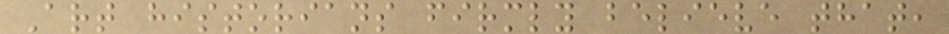Art historians firmly believe that,
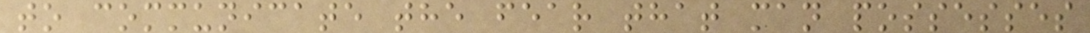to communicate the fear that man possesses
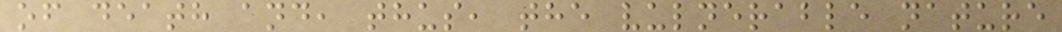of death and, thus, the vulnerable nature
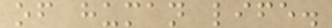of human life.
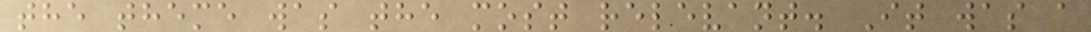the theme was the most relevant. It was a
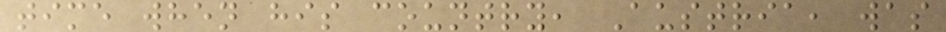time when his country, Austria, was
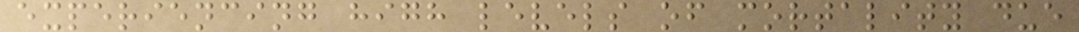experiencing high levels of mortality due
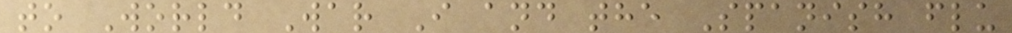to World War I and the Spanish flu
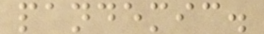pandemic.
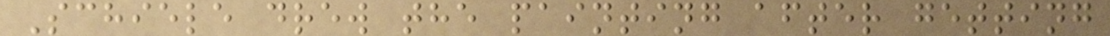Schiele drew the painting after getting
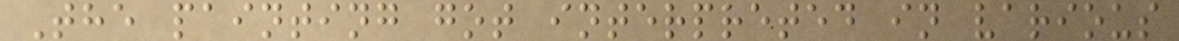The painting got interpreted in various
